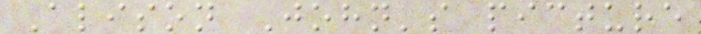Alison John's picture
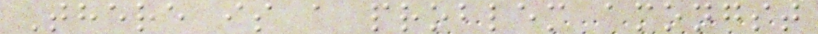There is a problem amongst
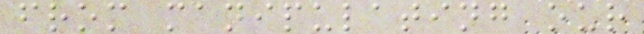from manipulating our
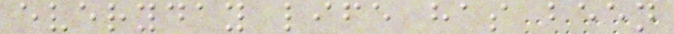everyday life has been
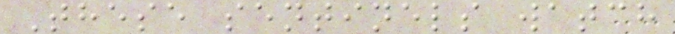These sentinels watch
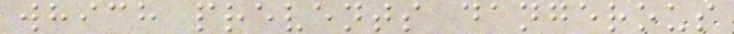which prevents dangerous
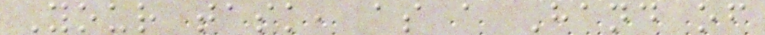Your task, as a Hand of
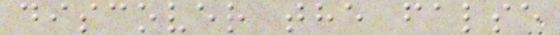discover the false
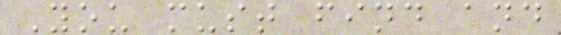You must find and
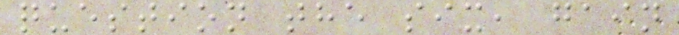question the six, gain
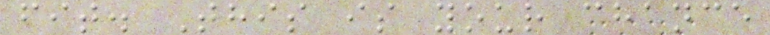fit. This is your chance
